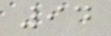94
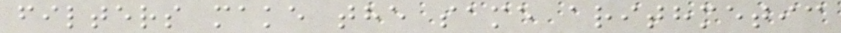filters make the same arithmetic
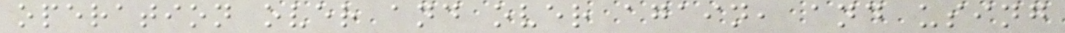operation over and over again, and using
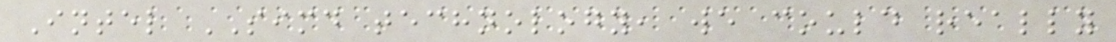Intel SIMD technology, we could really
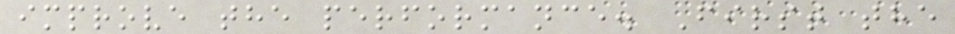improve the performance. First the
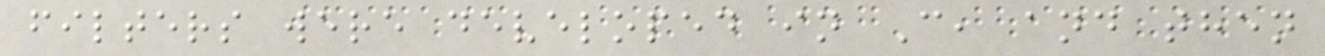filters were developed in C, and then
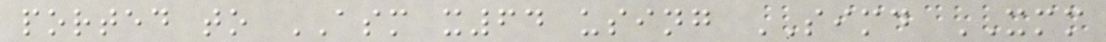ported to ASM x64 using SIMD XMM
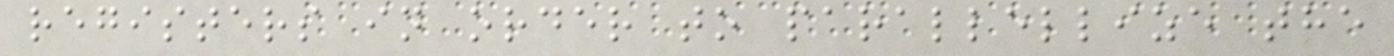registers in order to parallellize the
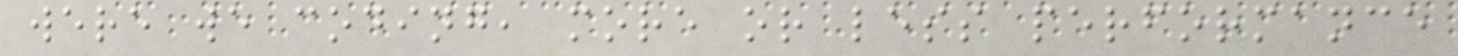were we coding, more or less performance
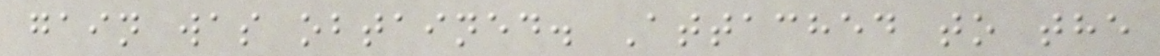gain was obtained. Attached to the
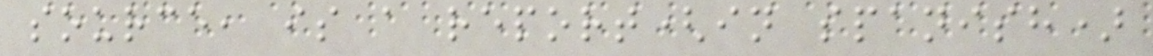source, is a report(in spanish)
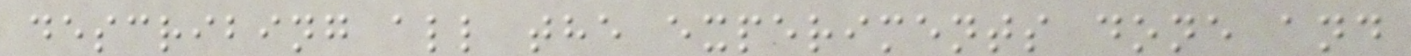describing all the experiments done and
